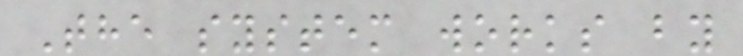The system works by
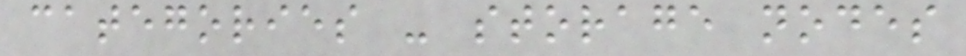categories - storage nodes
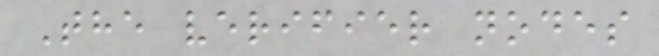The verifier nodes
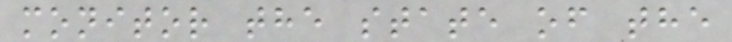monitor the state of the
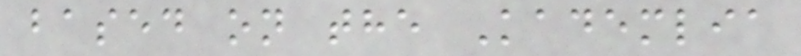based on the Kademlia
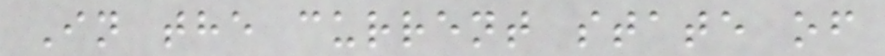In the current state of
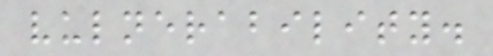vulnerability.
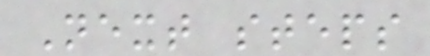Next steps
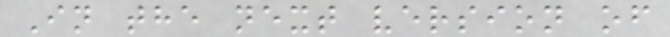In the next version of
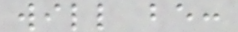will be:
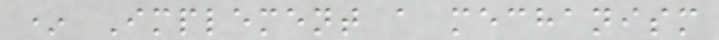* Implement a mechanism
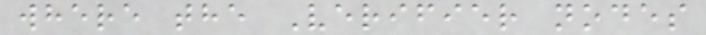where the Verifier nodes
